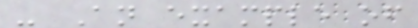- An example of
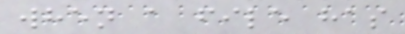when a file has
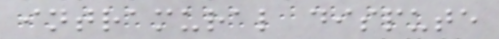intramural dispute
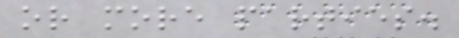or more parties.
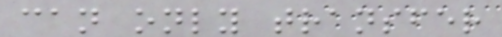can only transfer
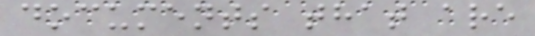documents that are
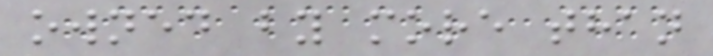owned by more than
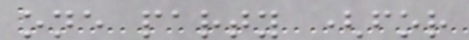one party (for
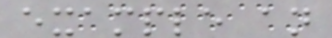example an
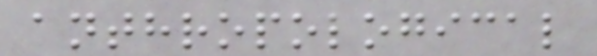anthropological
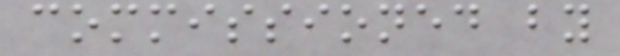commissioned by
